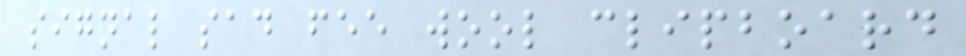signal sad fee wool clipboard
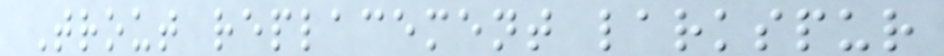Trout replacement larkspur
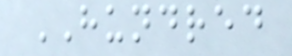HUNDRED
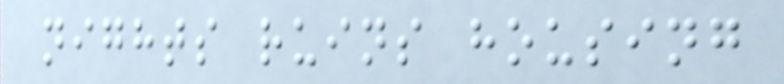nights ruins housing
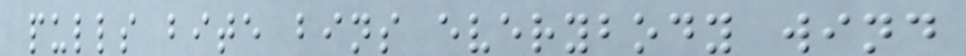pulls bite bins everybody wind
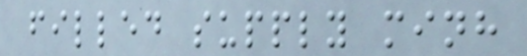filled supply minh
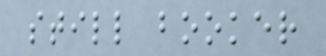still booker
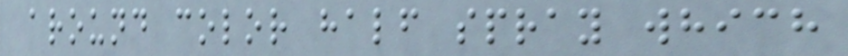around color half spray which
